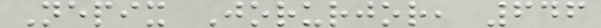Nepix Jorurjor, 646
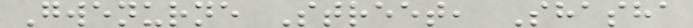Gwenurne Street, Shasha
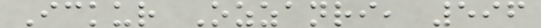Ickur Ozzanri, 596
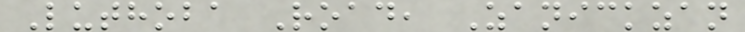Luthoba Road, Zanickzan
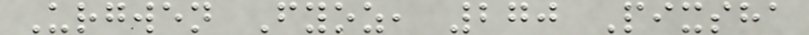Urgwen Fyoz, 270 Pixsha
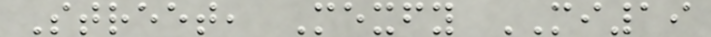Street, Mexfy MI19
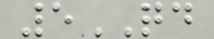5QD
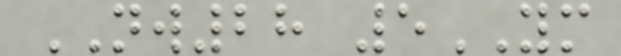NW28 5YM
